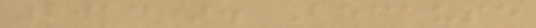2014). Because
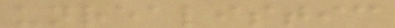unrealistic
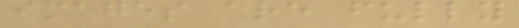images are fully
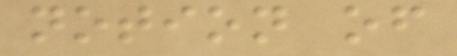notion of
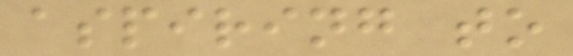aspiring to
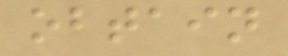obtain
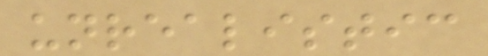unrealistic
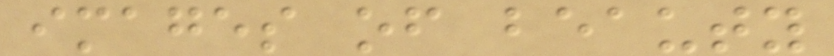images of beauty
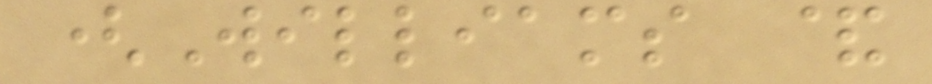(Williams &
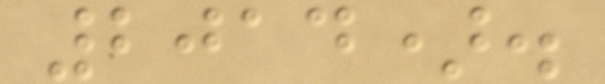2014).
